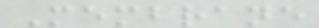Membrane
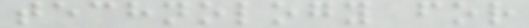technology for
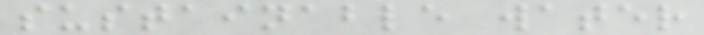sustainable water
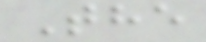The
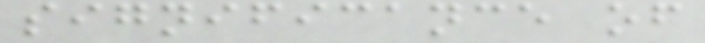significance of
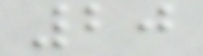20
